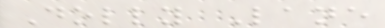Dolly Lane
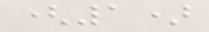(1)
